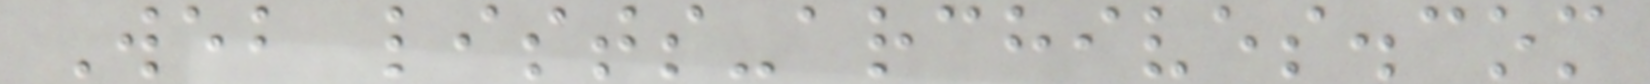Web lists-archives.com
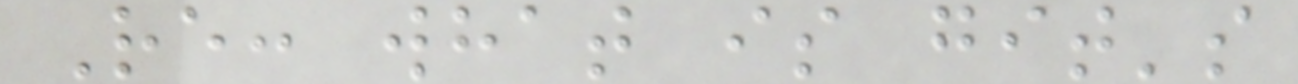Re: what is git's
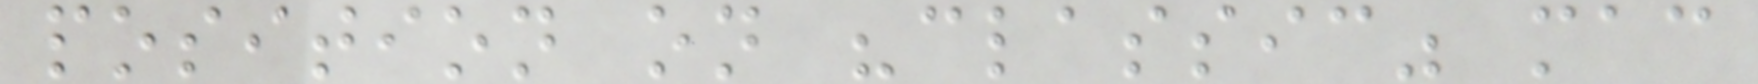position on "classic" mac
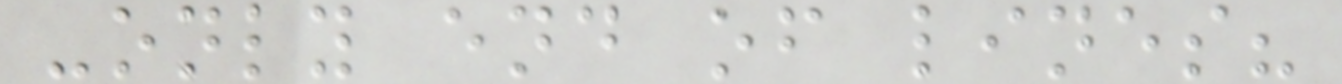-only end of lines?
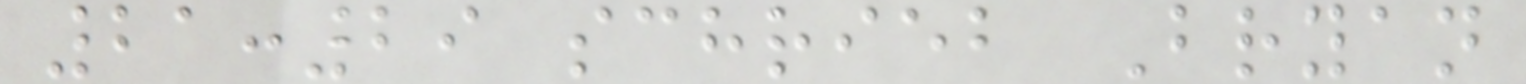21:29 schrieb Bryan
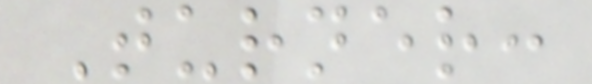Turner:
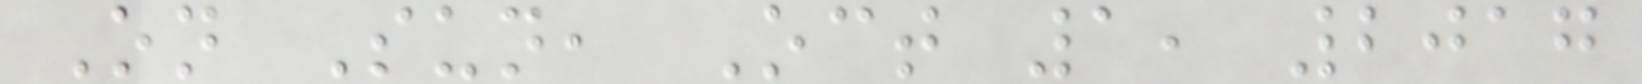On Sun, Oct 1, 2017
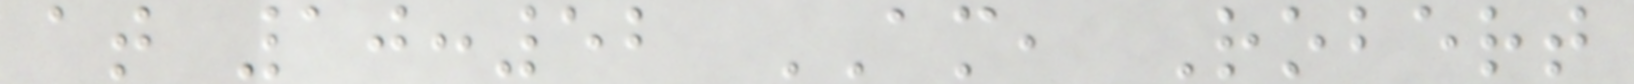at 10:52 AM, Robert
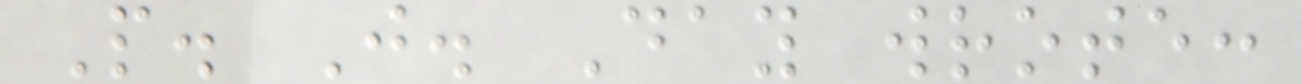P. J. Day wrote:
